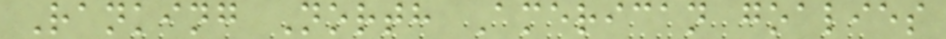Ranking North American goalies
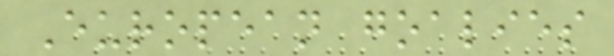European goalies
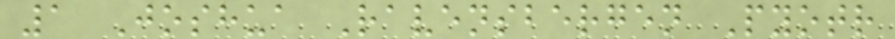1 Joshua Ravensbergen Pyotr
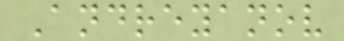Andreyanov
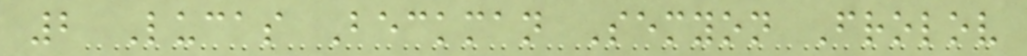2 Lucas Beckman Semyon Frolov
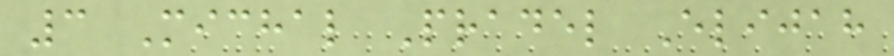3 Michal Pradel Elijah
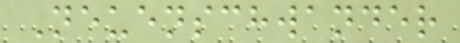Neuenschwander
